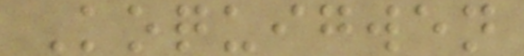Koquigwen
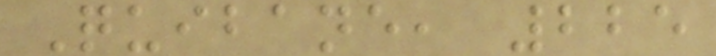Quibane, 225
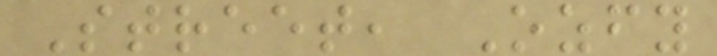Street, Ozfy
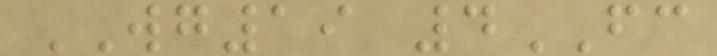WG19 4FC
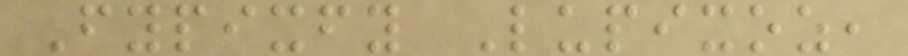Fypixfy Lupixoz,
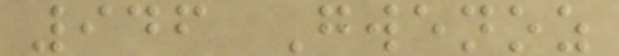946 Gwenoz
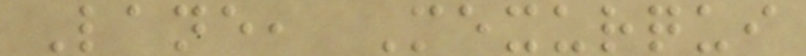Lane, Mexurqui
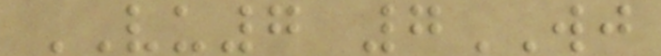VU7 7WJ
